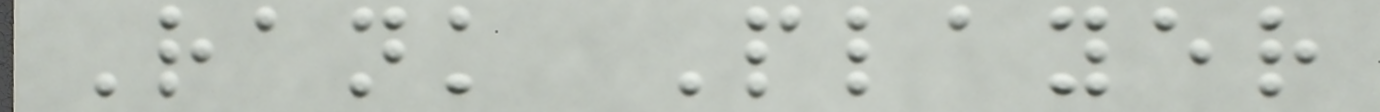Rank Player
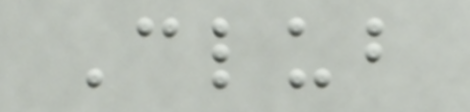Club
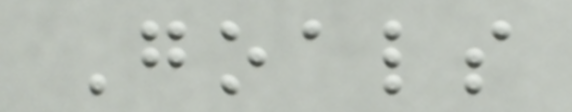Goals
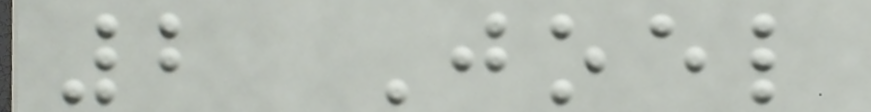2 Joel
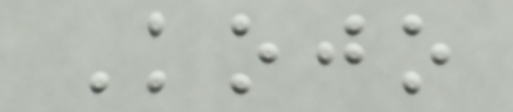Kojo
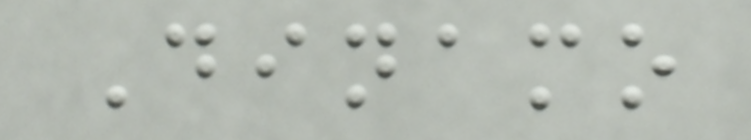Dinamo
